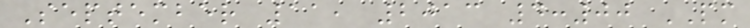September 11, 2013 4:00 PM
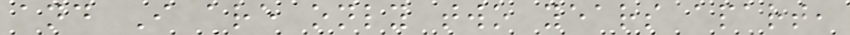and I are only two years apart,
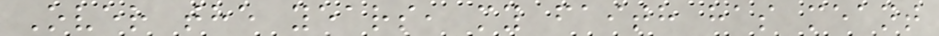Over the years, my faith has meant
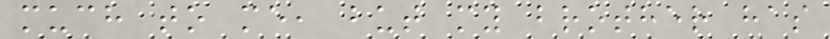much to me, but my brother has
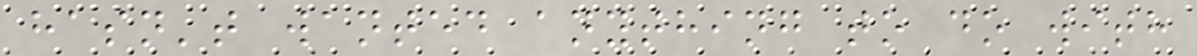hasn't wanted anything to do with
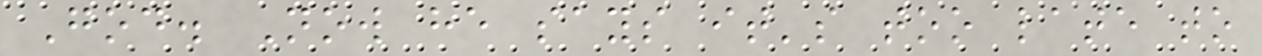God. Now he says it's too late to
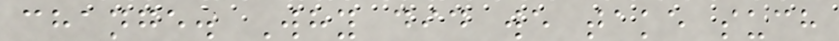change. Why did we take such
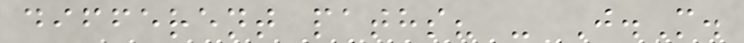different paths? - J.M.
